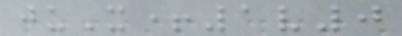juX+1v0
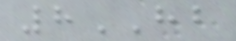8HB
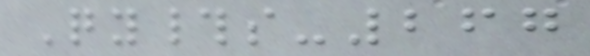Qy#s-267
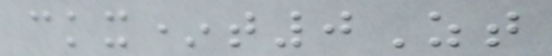ckx*t0Zt
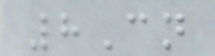8Cn
